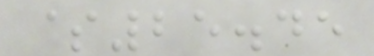$25.45
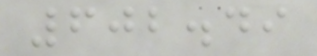602.49
